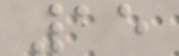15
